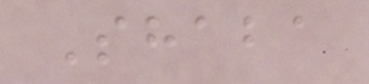Shaba
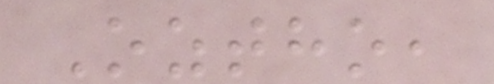Oztho,
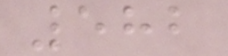582
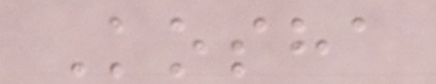Kosha
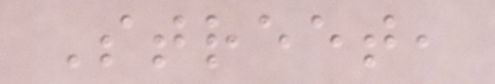Street,
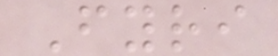Fyri
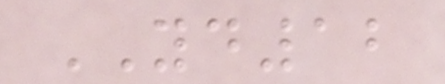YD12
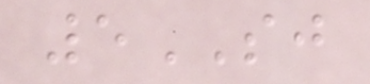5SJ
